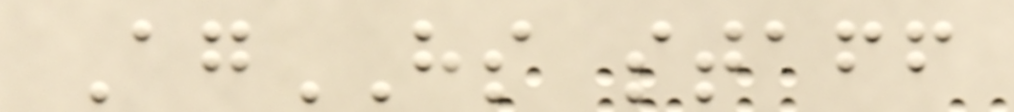AgHS staff
